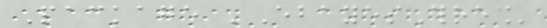Package 'EbayesThresh'
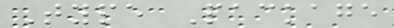Type Package
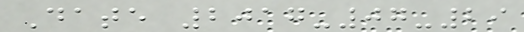Date 2017-07-29
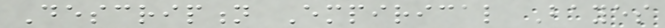Description Empirical Bayes
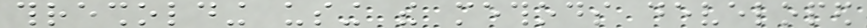thresholding using the methods developed
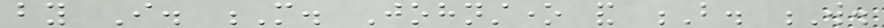by I. M. Johnstone and B. W.
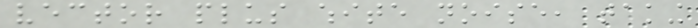vector plus white noise, taking
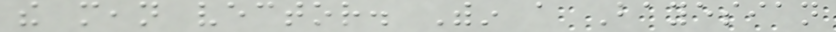the mean vector. Within a Bayesian
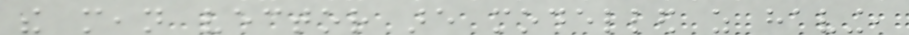the mean vector are modelled as having,
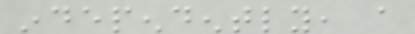independently, a
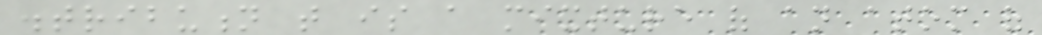distribution that is a mixture of an atom of
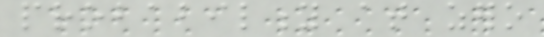probability at zero
